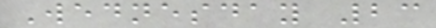Wednesday 23
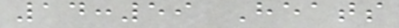14:59 Heats
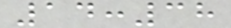14:38
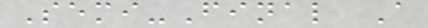Semi-Final A
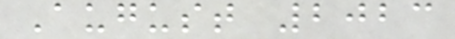August 2023
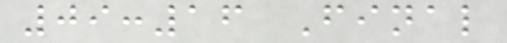09:16 Final
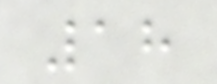18
